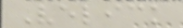Velick
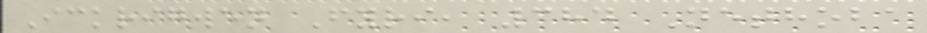Ickrigwen Fyri, 384 Nethoba
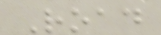Road
